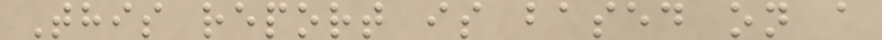This report is based on a
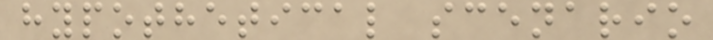hypothetical scenario
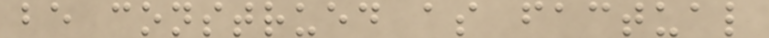be construed as factual
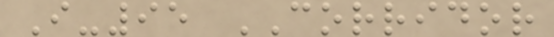I-95 CORRIDOR
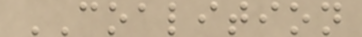COALITION
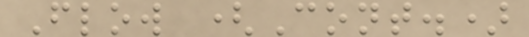Flow (Cont.)
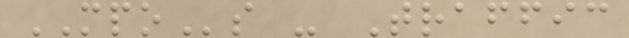MPOs - Traffic
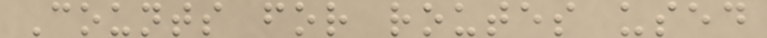Counts for routes used
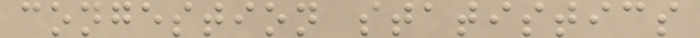congestion statistics
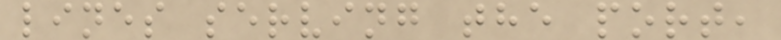lines serving the port,
